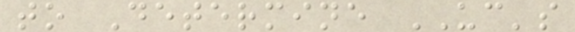to Determine UC's
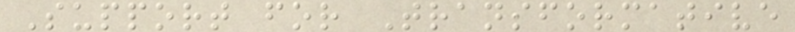Support for Transformative
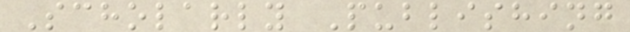Scholarly Publishing
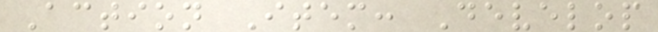Action Item: Develop
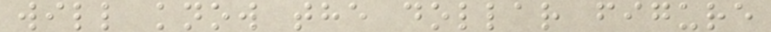will know the dollar figure
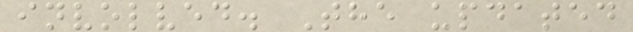involved. The updated
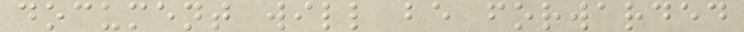document will be forwarded
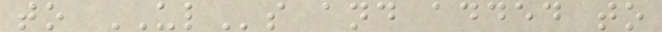to ULs and added to
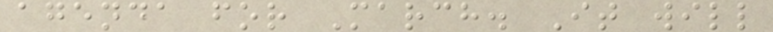agenda for March. It will
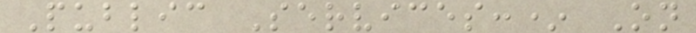Public Services:* On
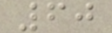60
